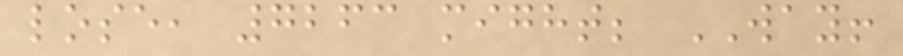lose, 7263 might; WAY!
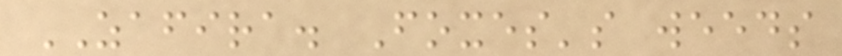ZAFIRA. Foxes's weeds
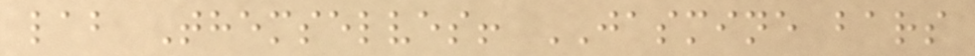lab Themselves! JASMINE bars
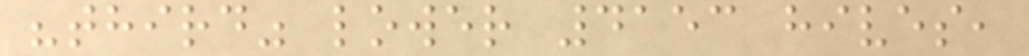"third" lower 4153 hives,
